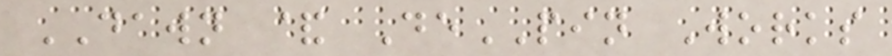DAWN & DePIN Works
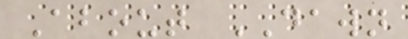About DAWN
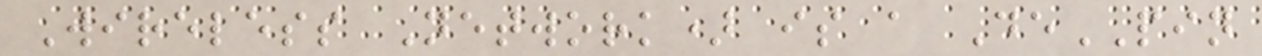Wireless Network) is a DePIN
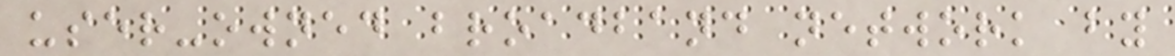user-owned broadband network by
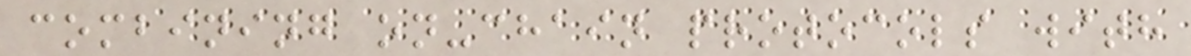combining on-chain protocols with
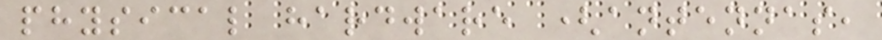physical hardware (antennas,
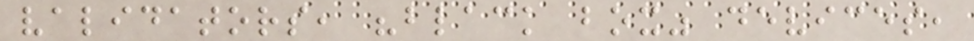validators, "black box" devices,
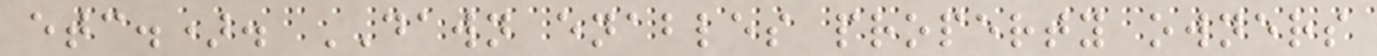etc.). DAWN enables property owners
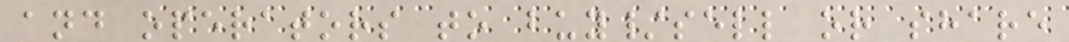and operators to buy/sell or share
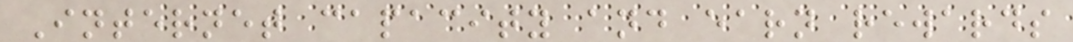Internet capacity and earn rewards
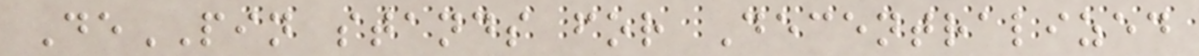DePIN stands for Decentralized
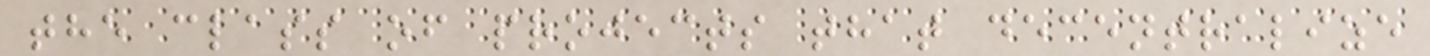the class of projects that decentralize
